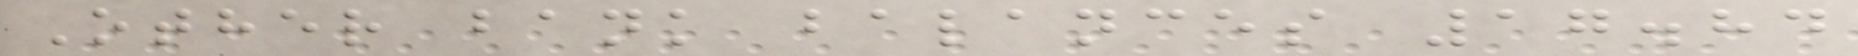Other bank balances 17.84
